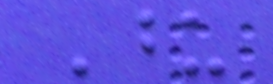Upon
